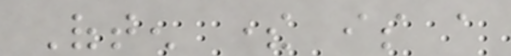Often there is a
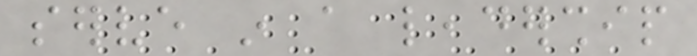serve in a leadership
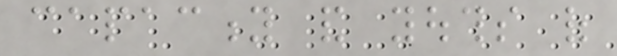capacity and youths of
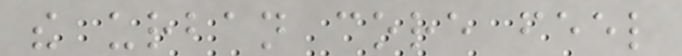the urban core feel
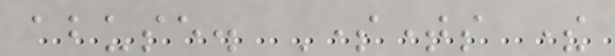abuse. Sometimes there
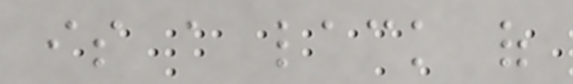is a lack of
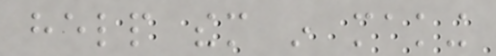help them in making
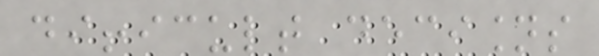difficult decisions
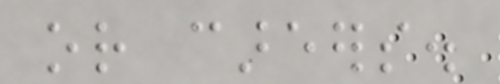or careers.
